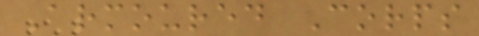Armoured Corps
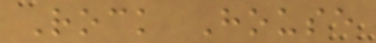Rock House
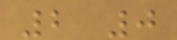2 0
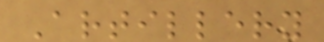Artillery
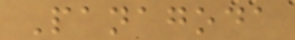Panagoda
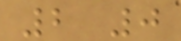2 0
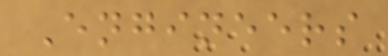Engineers
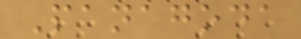Panagoda
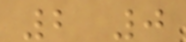2 0
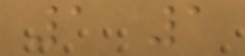1 1
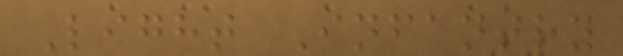Light Infantry
